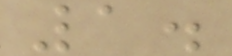1.
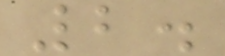2.
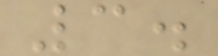3.
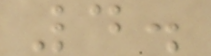4.
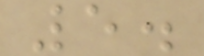5.
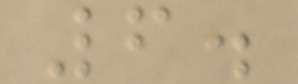6.
